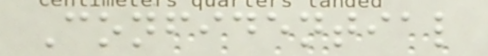Confidential
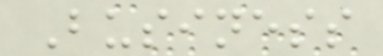Business
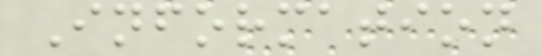Information
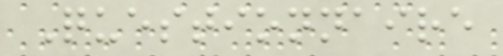Questionnaire
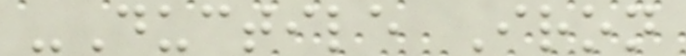-Ductile Iron
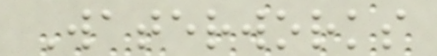Waterworks
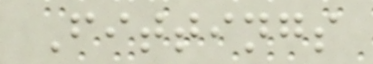Fittings
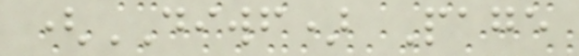(DIWF) Page
